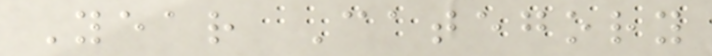Year Category
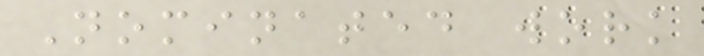Nominated work
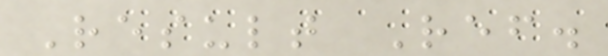Result Ref.
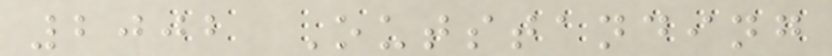2002 Outstanding
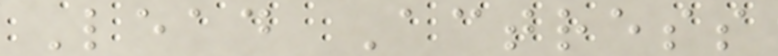Lead Actress
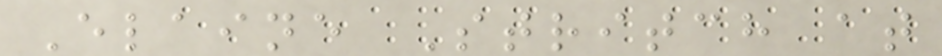Elaine Stritch at
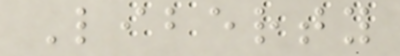Liberty
